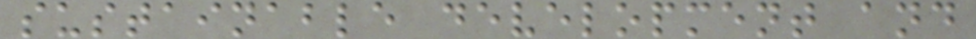sustainable development and
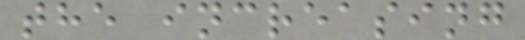the increasing
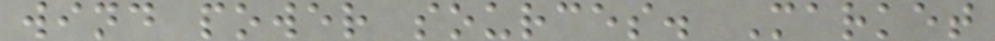wind power sources. Market
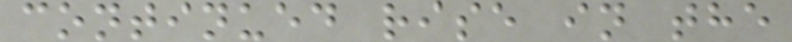continued rise in the
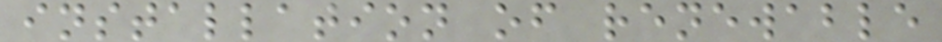installation of renewable
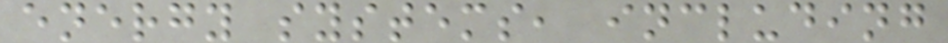energy systems, including
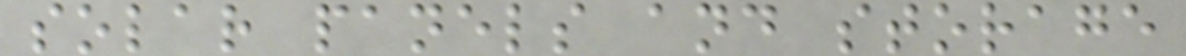solar panels and storage
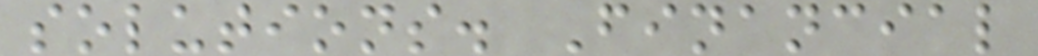solutions. Financial
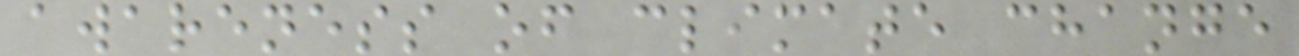awareness of climate change
